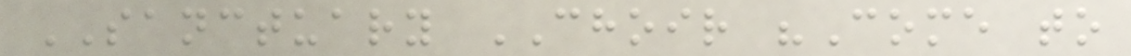SANCTUARY CHOIR "Come to
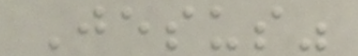Jesus"
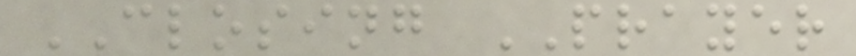CLOSING PRAYER
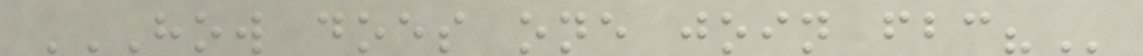HOW DOES ONE JOIN FBC?
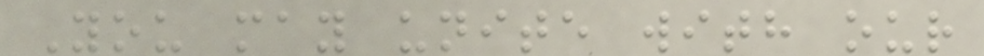You may unite with our
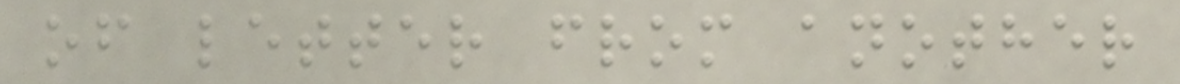of letter from another
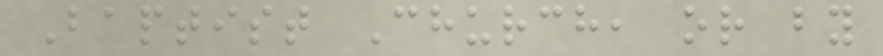Baptist Church, or by
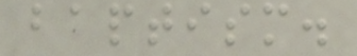baptism.
